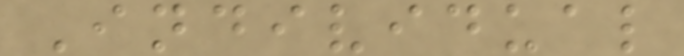Individual
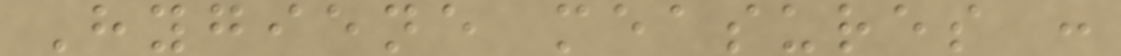Hygiene measures :
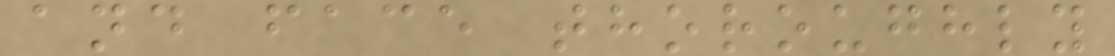and face thoroughly
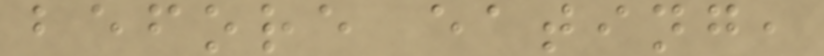before eating,
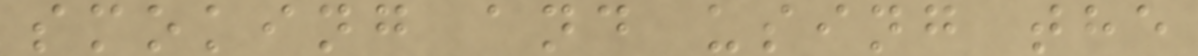smoking and using the
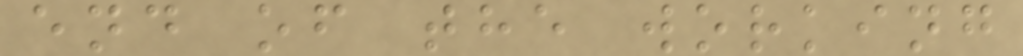end of the working
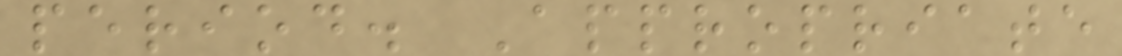period. Appropriate
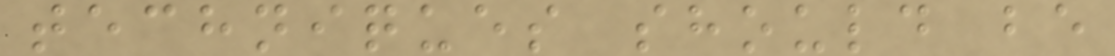techniques should be
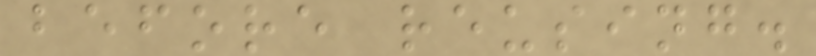before reusing.
